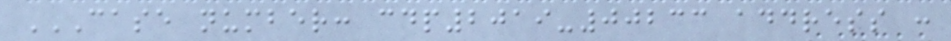CASE NUMBER: CDP2019-00233 ADDRESS :
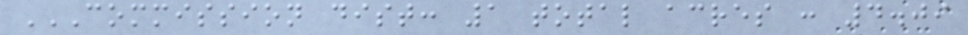COMMISSION DIST: 1 TOTAL ACRES : 4.09
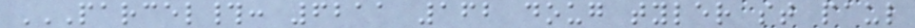PARCEL#: 6211 162 DOUG TYLER ST PAUL
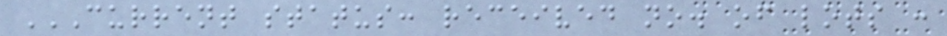CURRENT STATUS: RECEIVED NO. OF LOTS :
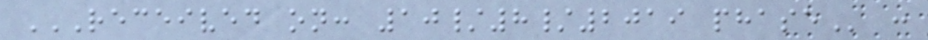RECEIVED ON: 10/8/2019 PHASE :
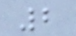2
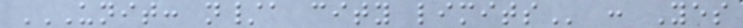UNIT: N/A CITY LIMITS : Yes
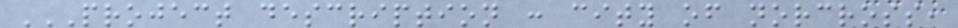PROJECT DESCRIPTION : CITY OF NORCROSS,
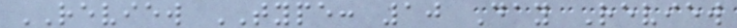REVIEW TYPE: 10 Day Review
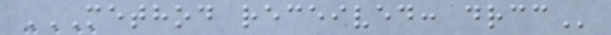METHOD RECEIVED: DRCC
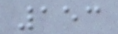153
